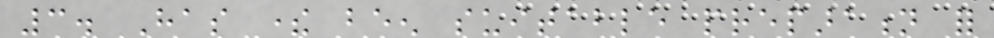3. Has there been suitable preparation for
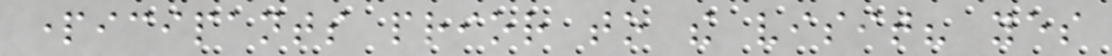participants prior to the visit? yes
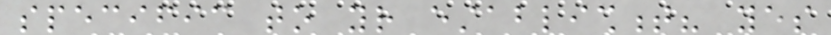specific to your establishment? yes
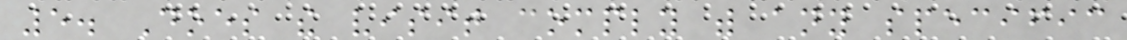5. Does the visit comply with any specific
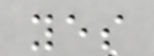yes
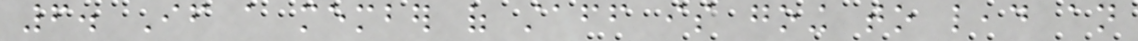6. If a member of staff is going to lead an
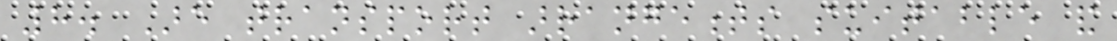8. Are transport arrangements suitable and
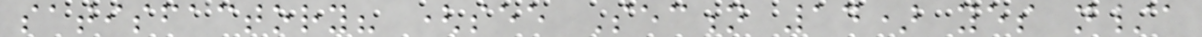satisfactory? (see Section 14) yes n/a
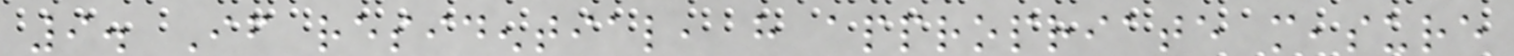9. If residential, have appropriate measure
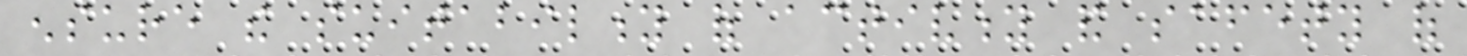ensure the suitability of activity and safety of
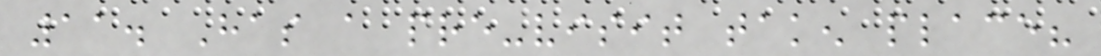11. Has a pre-visit taken place?
